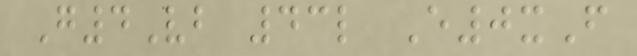G4Vb 43l E0xF
